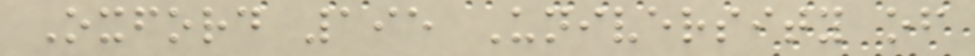Oxford 195 University of
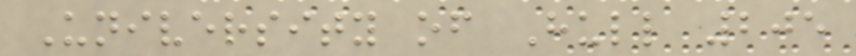University of Hull 205
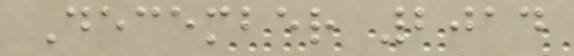December 2014
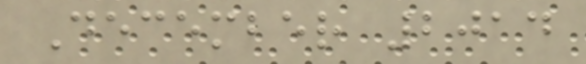December 2014
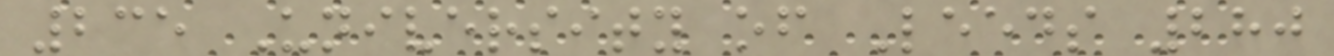235 University of Leeds 280
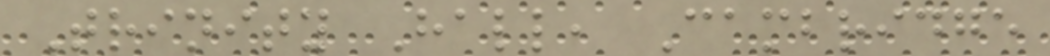Trinity Hall, Cambridge
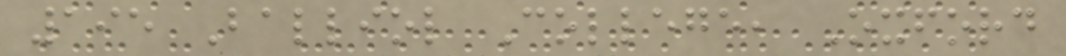195 Balliol College, Oxford
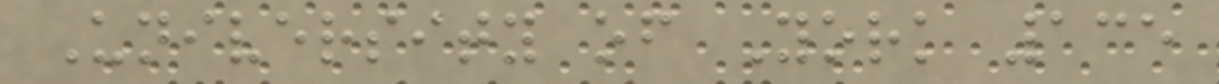University of York 135
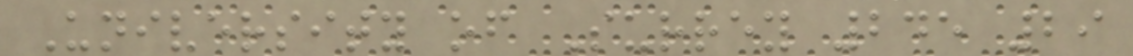University of Surrey 245 29
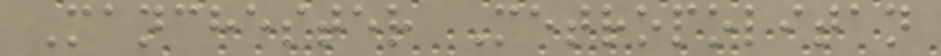Manchester Metropolitan
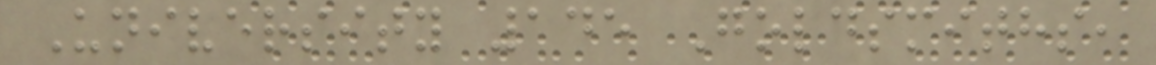University 145 Goldsmiths,
